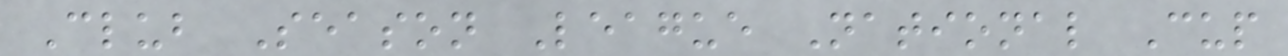Club Season League National Cup
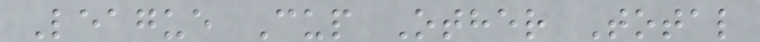League Cup Other Total
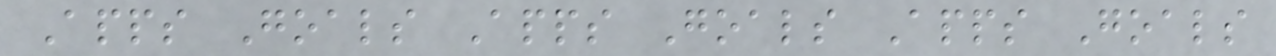Apps Goals Apps Goals Apps Goals
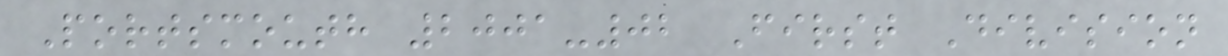Portsmouth 2001-02 First Division
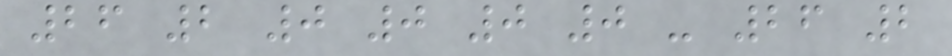26 2 0 0 0 0 - 26 2
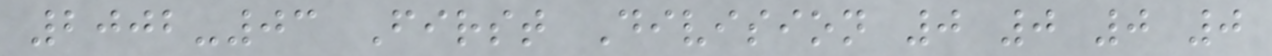2002-03 First Division 0 0 0 0
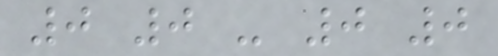0 0 - 0 0
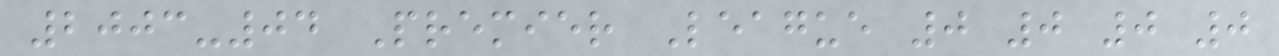2003-04 Premier League 0 0 0 0
